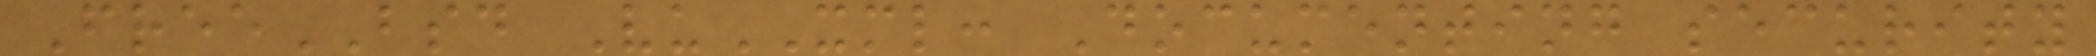FreeBSD VuXML: Documenting security
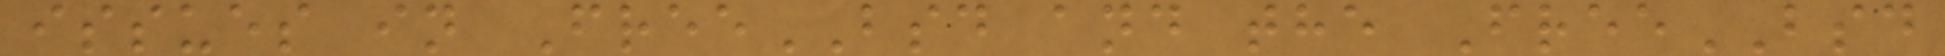issues in FreeBSD and the FreeBSD
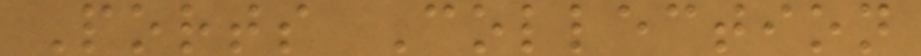Ports Collection
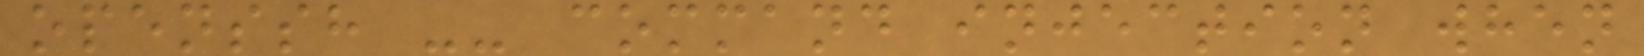openssh -- command injection when
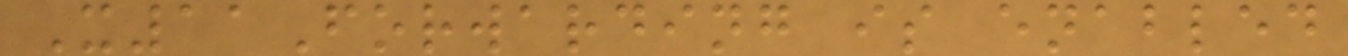X11Forwarding is enabled
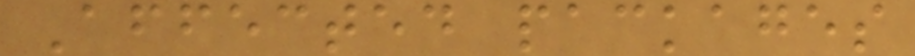Affected packages
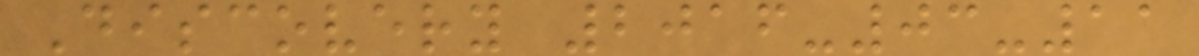Discovery 2016-03-11
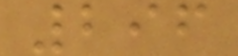296
